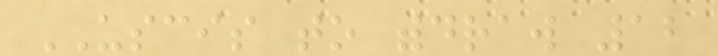USCIS to withdraw 12
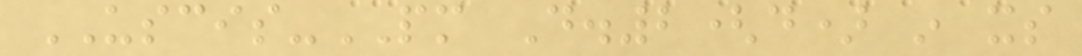USCIS-PM D.2(d) in its
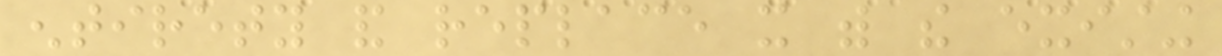entirety and replace it with the existing
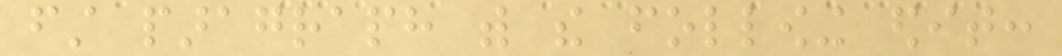first paragraph with the following edit:
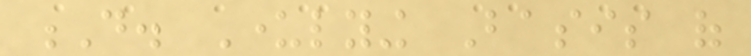D. Underlying Basis of
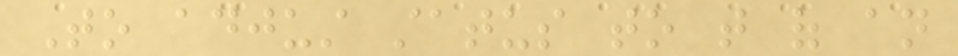To adjust status to that of an
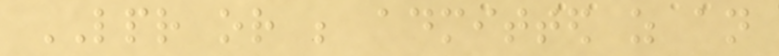LPR or be admitted as an
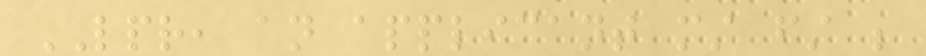LPR, an applicant must first be
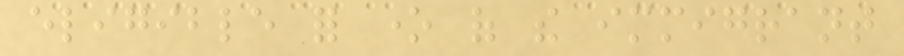eligible for one of the immigrant
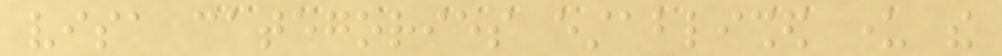visa categories established under the
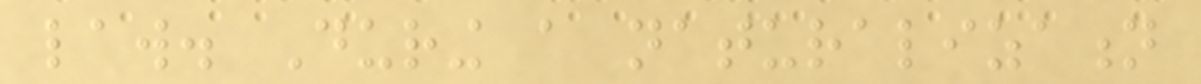law. During a naturalization
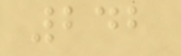242
